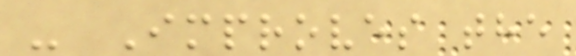- Improves the
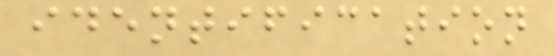identification
